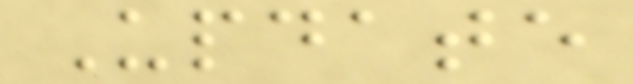Update
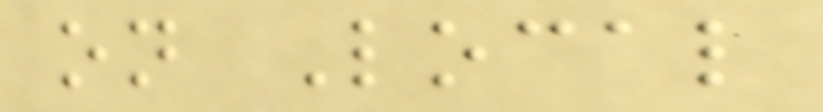on Local
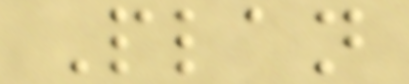Plan
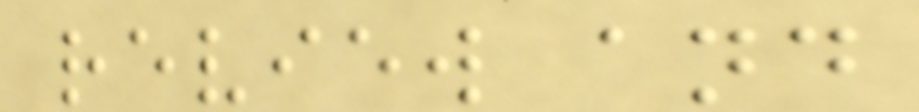review and
